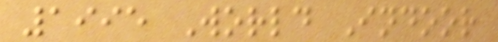1995 World Indoor
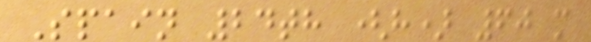Spain 24th (h) 60 m
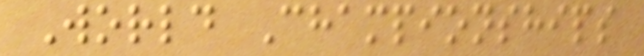World Championships
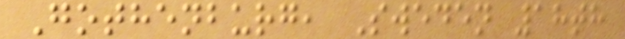Gothenburg, Sweden 18th
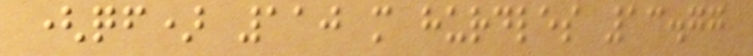(qf) 110 m hurdles 13.77
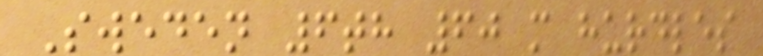Sweden 6th 60 m hurdles
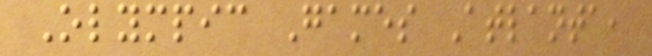Olympic Games Atlanta,
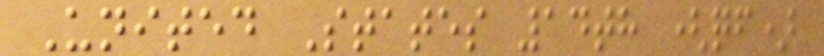United States 14th (qf)
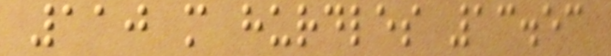110 m hurdles 13.53
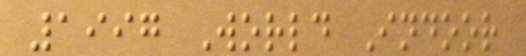1997 World Indoor
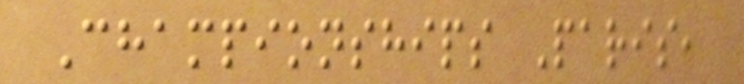Championships Paris,
